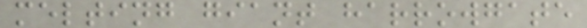melting giant harrowgate
